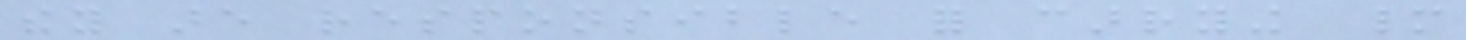they are responsible for carrying many
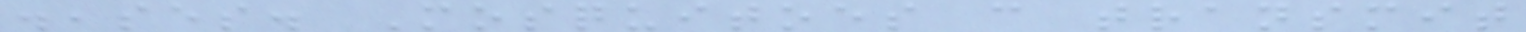diseases. Mosquitoes can transmit
